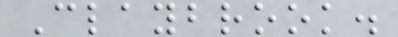Claybrook.
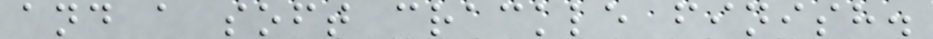and a soft crackle finish.
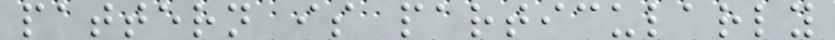pattern is particularly
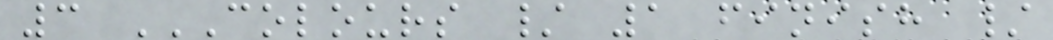3 COLOURS / 1 FINISH /
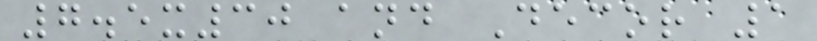7.5x30 and Decor 1
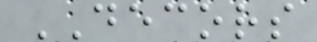DECORS
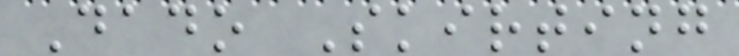Dado Skirting
